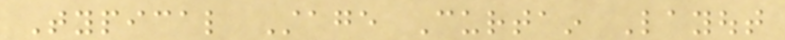Typical Stage Curtain Layout
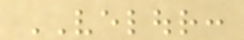VELOUR:
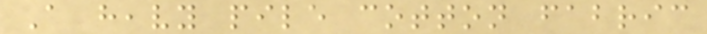A heavy pile cotton fabric
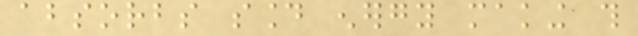absorbs sound energy making this
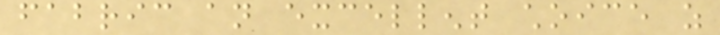fabric an excellent choice as
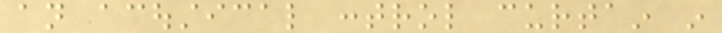an acoustical control curtain in
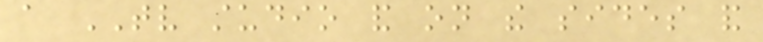a TV studio and on the sides and
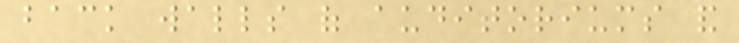back walls of auditoriums and
